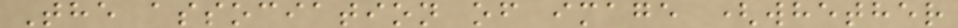The association of image (whether
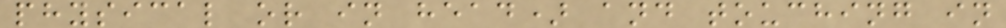physical or in head) and touching in
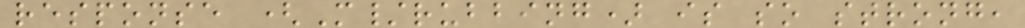response (M/rubbing) is so strong,
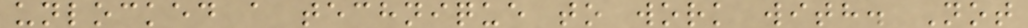unlocked a technique to work with. Not
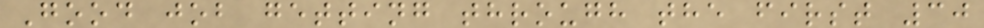Good job getting through the first 30
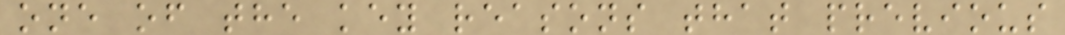one of the key reasons that previous
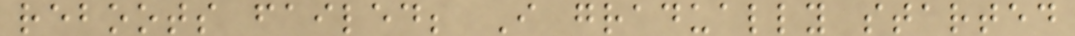reboots failed; I gradually started
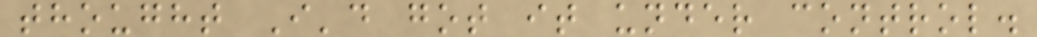thought I'd got it under control.
